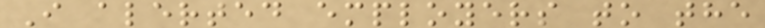I alerted employers to the
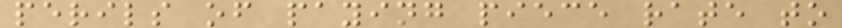perils of paying piece rate to
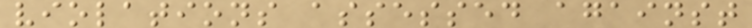violations assessed against
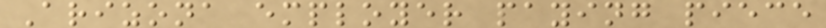Arizona employer paying piece
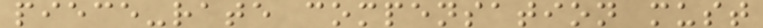piece-rate compensation must
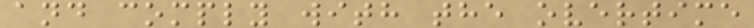and comply with the overtime
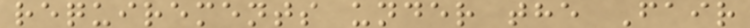requirements under the Fair
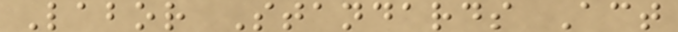Labor Standards Act
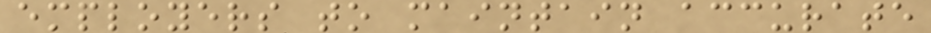employers to maintain accurate
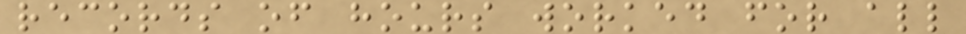records of hours worked for all
